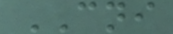CNI
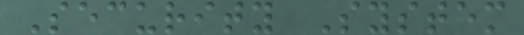Security System
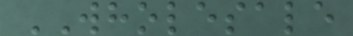WHOLESALE
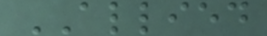ALLIED
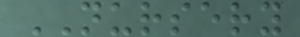NURSERY
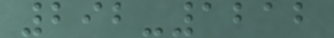292-1212
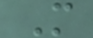M
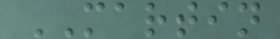MARTIN
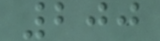200
